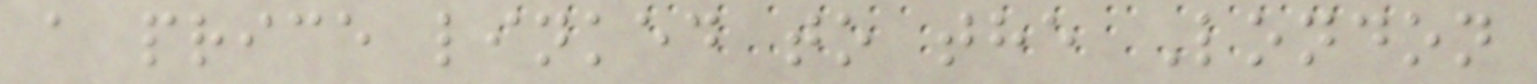a price linked to the London
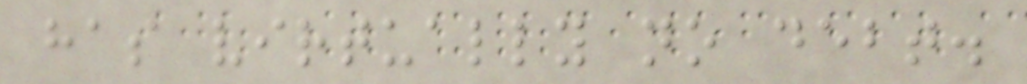has virtually no debt.
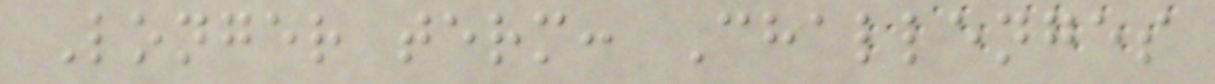Longer term: Challenges
